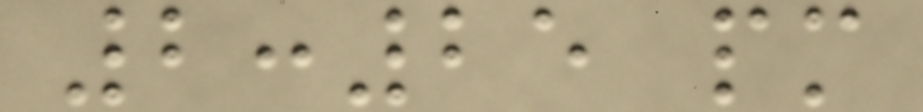2:25 pm
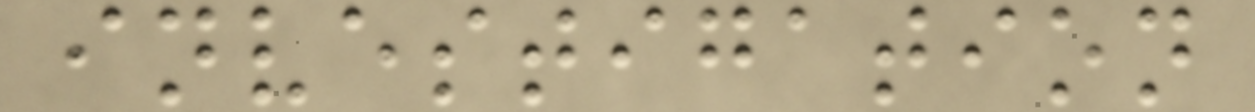investigation
